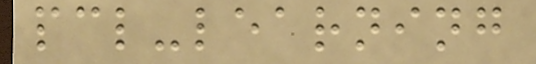pcl-learning
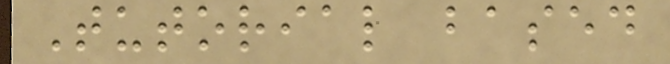Tutorial based
